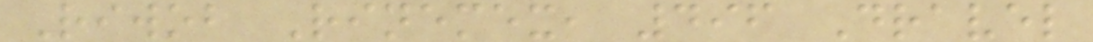Riwob Rinemex, 496 Dravel
